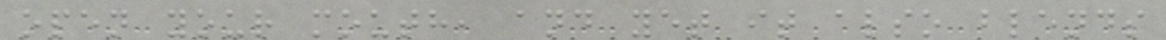open your mouth, and yet it also blends
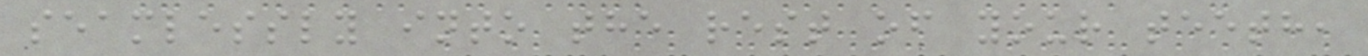seamlessly into the rest of your teeth,
